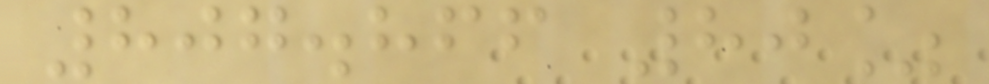807.866 80%
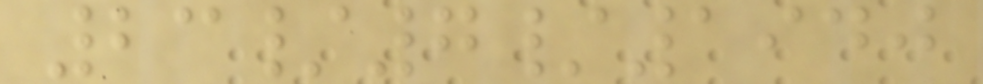23/7/1940
